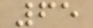65
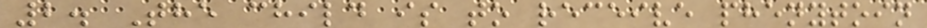2. The child is to receive phenytoin
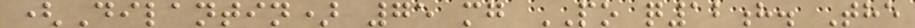(Dilantin) 75 mg PO q12h. The
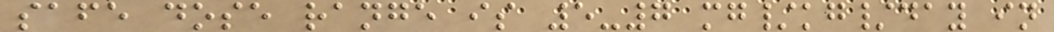safe dose range is 5-7 mg/kg/day in
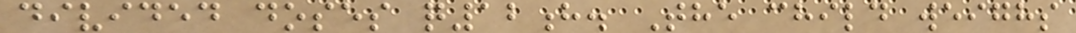divided doses q12h. The child weighs
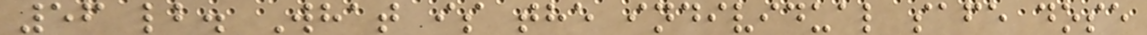56 lb. What is the individual safe dose
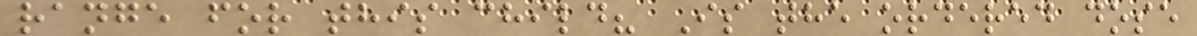range for this child? Is the ordered dose
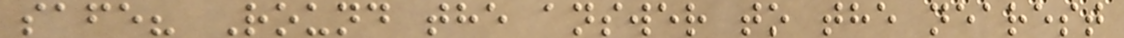safe? Round the answer to the nearest
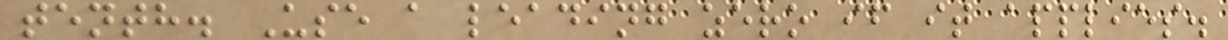tenth. Use a leading zero if it applies.
